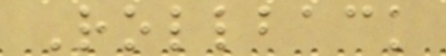Rollback
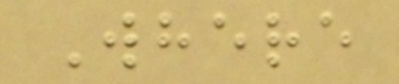Where
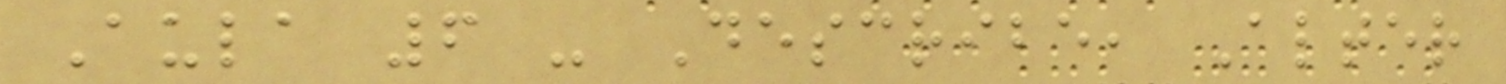Aula 6 - Describe, Alter
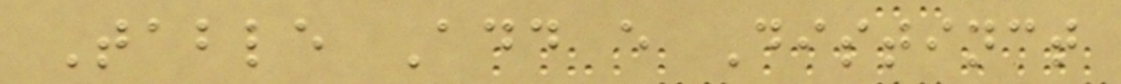Table Add e Distinct
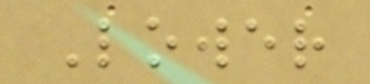Lower
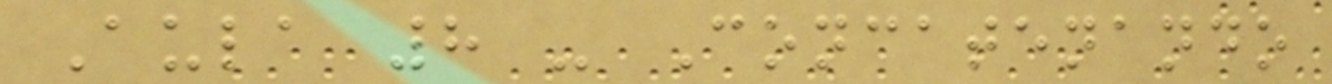Aula 8 - Concatenando
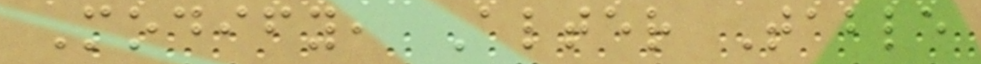Modify, Alter Table
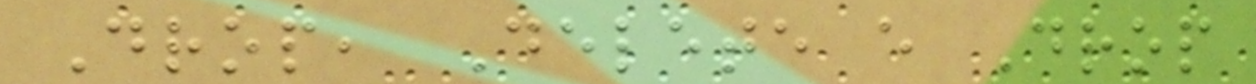Drop, Delete e Drop
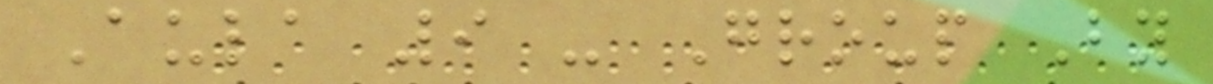Aula 9 - Group By
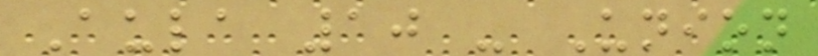Aula 10 - Union
